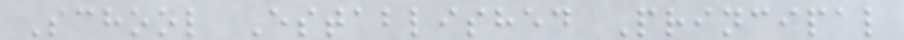School Established Principal
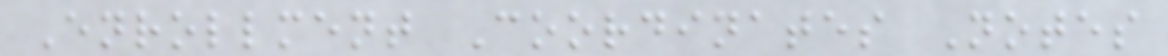Enrollment Coordinates Notes
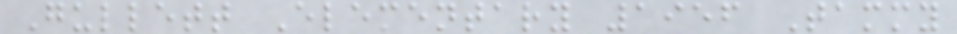Gullett Elementary 1956 Tammy
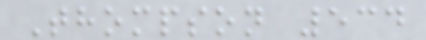Thompson 534
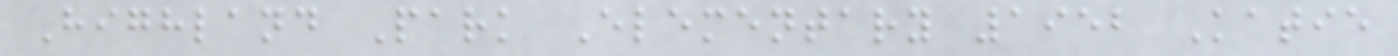Highland Park Elementary 1952 Katie
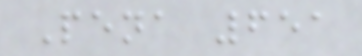Pena 651
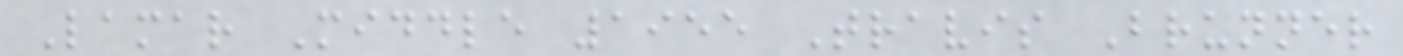Lamar Middle 1955 Travis Brunner
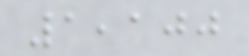1,100
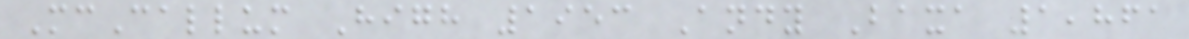McCallum High 1953 Andy Baxa 1,861
